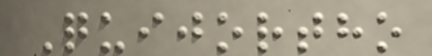Quijortho
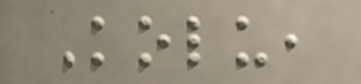Kolu,
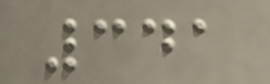341
